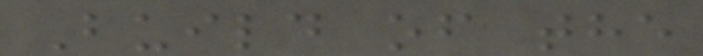Build of the
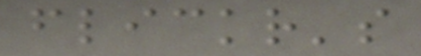flickr's
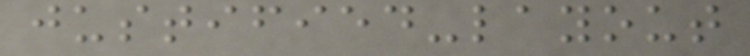justified-layout
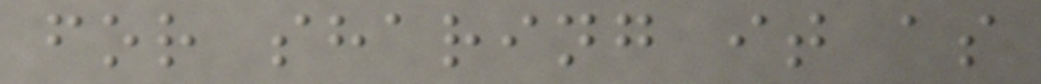for sharing it as
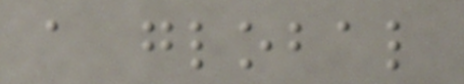a global
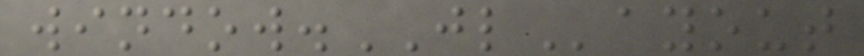window.JLayout
